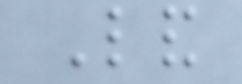Land
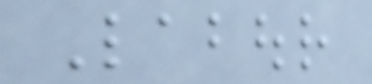Labour
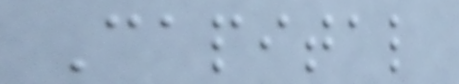Capital
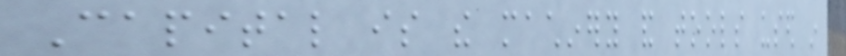Capital is the machinery and tools used in
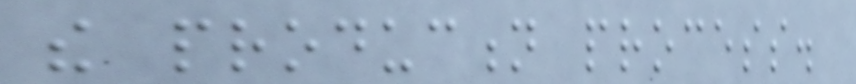the production process.
